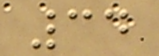34
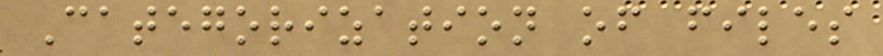Categorization of files
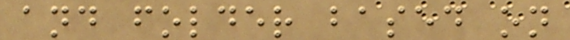and folder based on
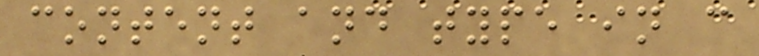content and type in c
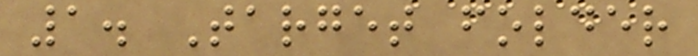1. Target folder
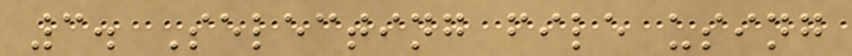3. Selecting file using
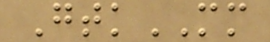GtkMM
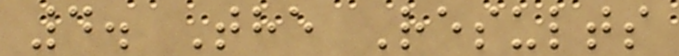4. The Results
